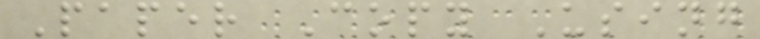Paper Copy Using
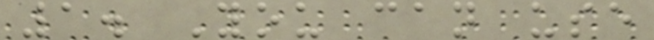1. You can use
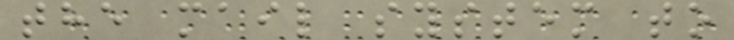the mail system to
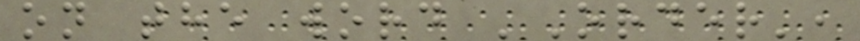on the word 'Order',
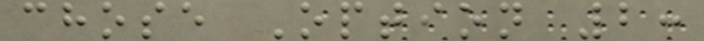chose Option 2:
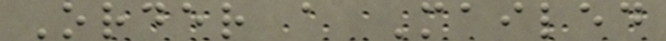Order a Mailed
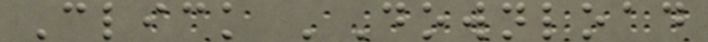Click 'Download
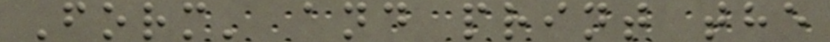Form' and print the
